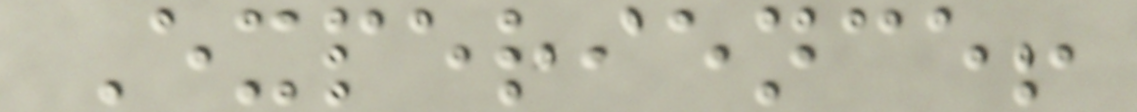Experience!
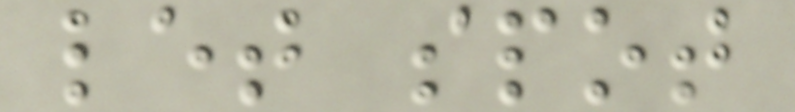let spot
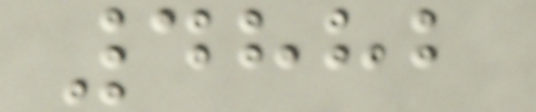4882
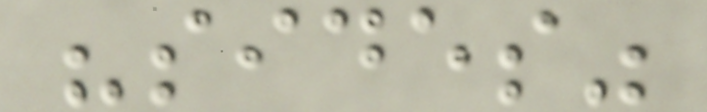"sides"
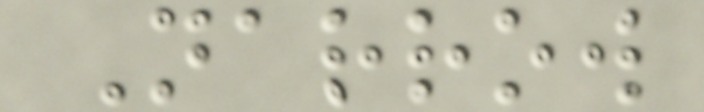Narrow
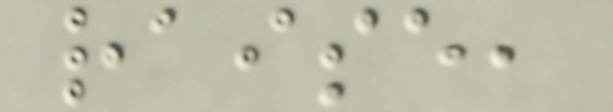raise,
